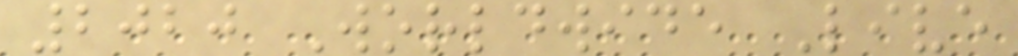2020 Worldwide Live
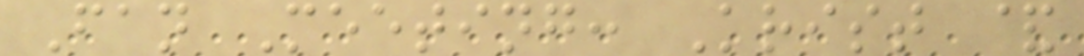Fan Meeting: Krist &
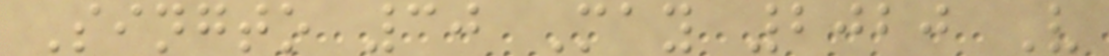Singto 30 May 2020 V
